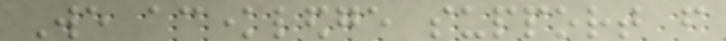We acknowledge support from
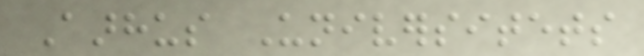Aarhus Universitets
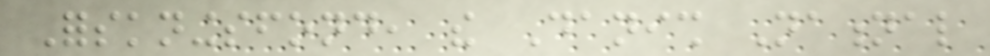Forskningsfond, the Danish National
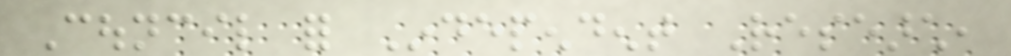Council for Independent Research,
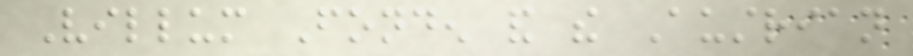Villum Fonden and the Austrian
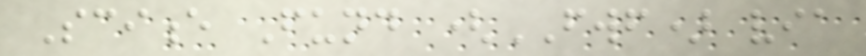Science Fund (FWF) via
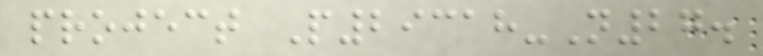project P29318-N27.
